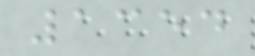1354
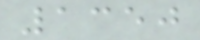1350
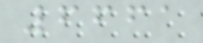6661
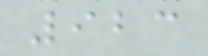923
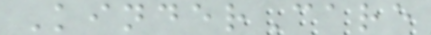KinderCare
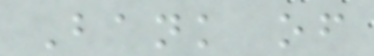Bank of
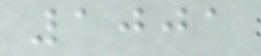1001
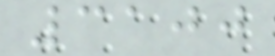3100
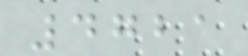4721
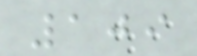109
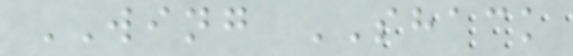WING SHACK
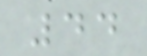44
